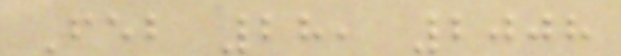Feb 28, 2008
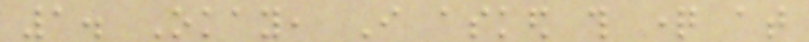1. Okay, I asked this question at
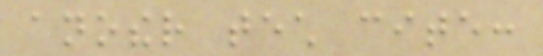another tech cite:
